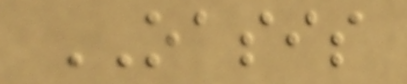OASIS
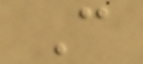C
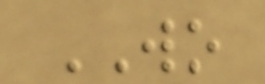WO
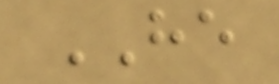HE
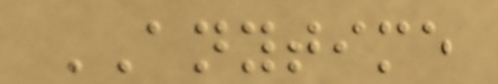ANYTIME
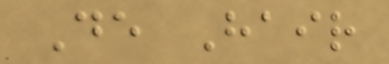De Hair
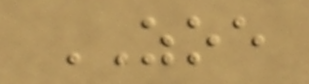ZOE
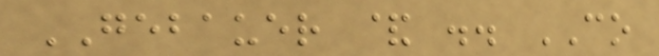GEBAUER & .. CO
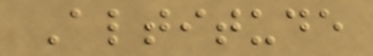Altitude
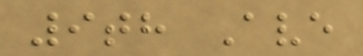9th Ave
